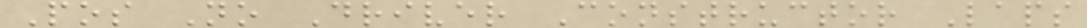Pos No Driver Constructor Laps
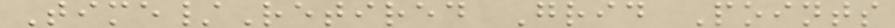Time/Retired Grid Points
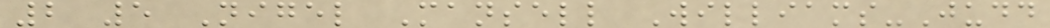2 5 Nigel Mansell Williams-Judd
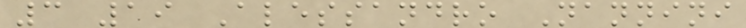3 19 Alessandro Nannini
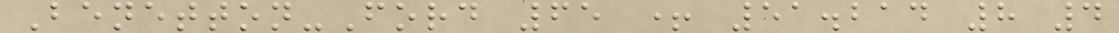Benetton-Ford 65 + 51.214 8 4
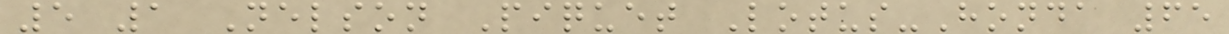5 1 Nelson Piquet Lotus-Honda 65
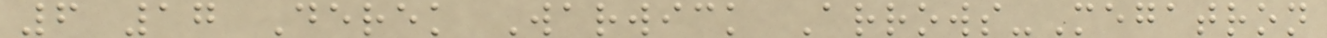6 17 Derek Warwick Arrows-Megatron
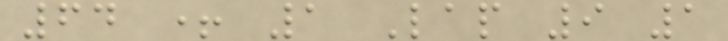64 + 1 Lap 9 1
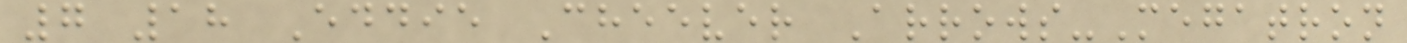7 18 Eddie Cheever Arrows-Megatron
